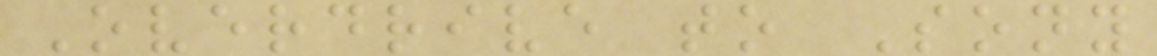Overdrive to Sony
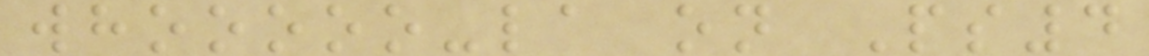whooooo-la on Ps4
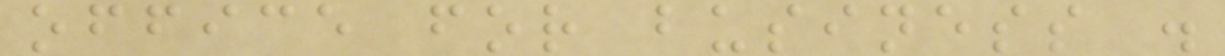office for business .
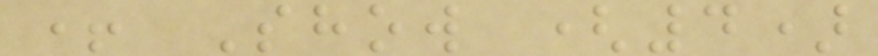+ Show (4)
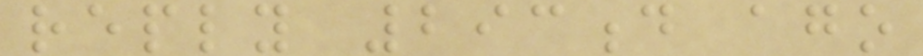reply 293d ago
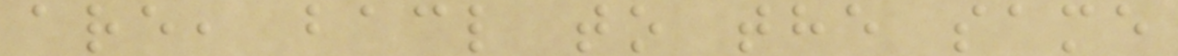are, bacl to the same
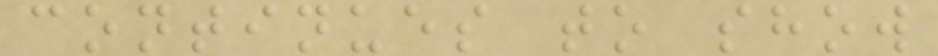continues to show
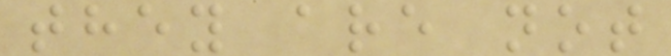they are not
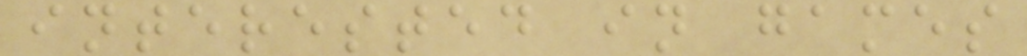interested in games
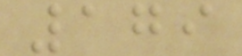179
